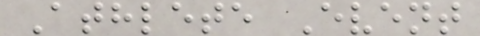Athlete Event
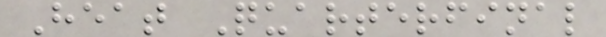Heat Quarterfinal
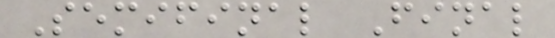Semifinal Final
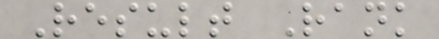Result Rank
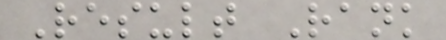Result Rank
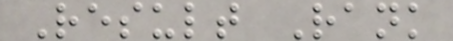Result Rank
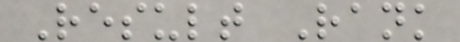Result Rank
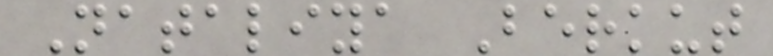Nataliya Berkut
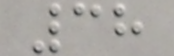38
